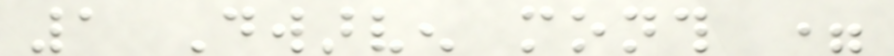1 Dwarven month =
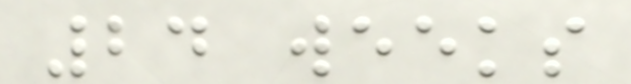24 weeks
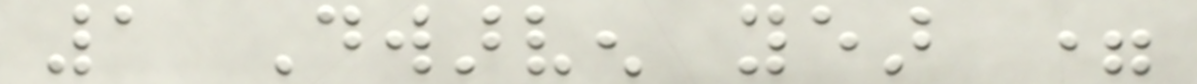1 Dwarven year =
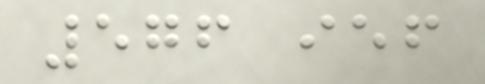576 ief
